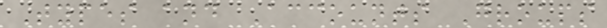Types and Accounts Groups
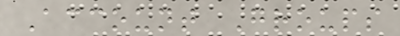Account Groups
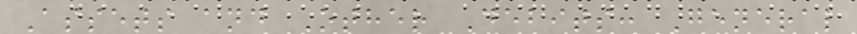Assets and Other Debits: General
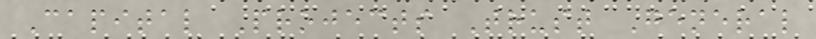Capital Projects Trust General
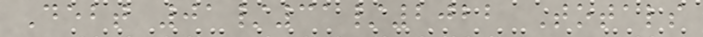Debt 01/31/2022 Totals
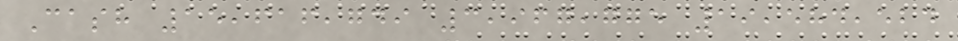Cash 15,616,749 3,967,775 19,584,524
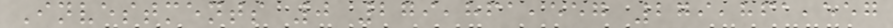Investments 0 279,861,557 279,861,557
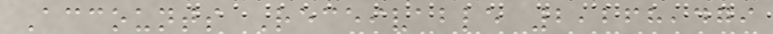Accounts Receivable 2,268,479
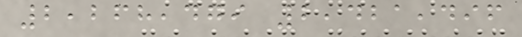2,268,479 2,421,496
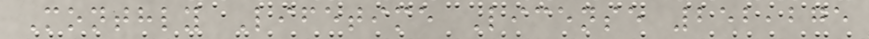Monthly Lifetime License 252,275
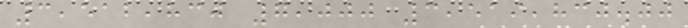3,512,830 7,000 3,519,830.00
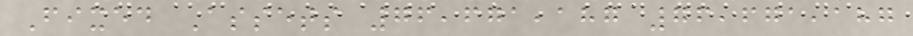Fixed Assets 76,671,187 76,671,187
